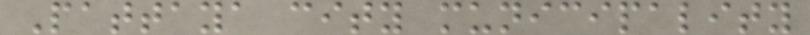Pattaya city municipality
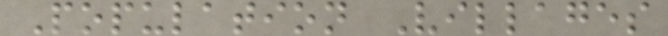Population Villages
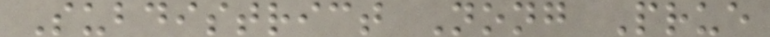Subdistrict Nong Prue
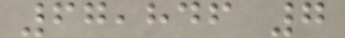67,846 7
